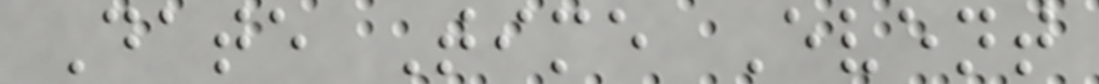Date Time Event
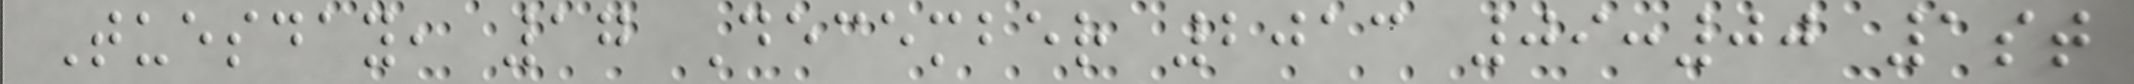Tuesday, 17 December 2013 09:00 1st
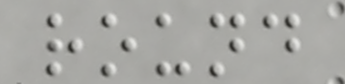round
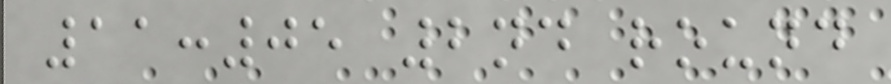11:05 2nd round
